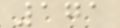171
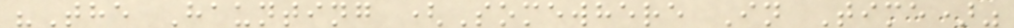"The Haunting (Somewhere In Time)"
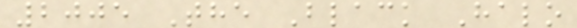2005 The Black Halo
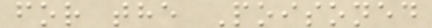for the Poisoned
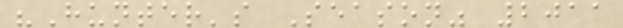"Hunter's Season" 2011
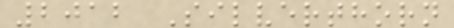2012 Silverthorn
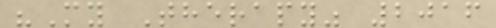"My Therapy" 2016
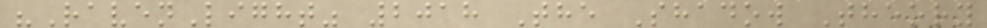"RavenLight" 2018 The Shadow Theory
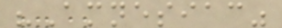"Amnesiac"
